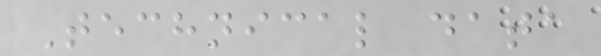Technical data
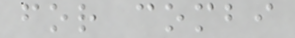for combi
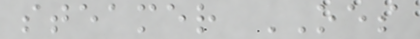steamer OES
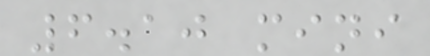6.10 mini
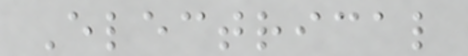Electrical
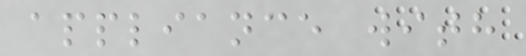appliance with
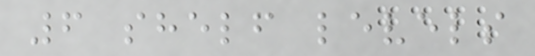6 shelf levels
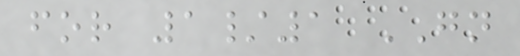for 1/1 GN
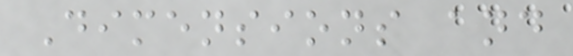Dimensions and
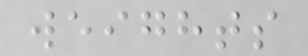weights
